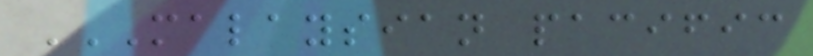MALAYSIAN PACIFIC
